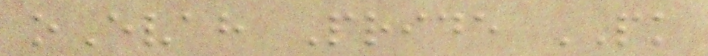oEvah Pride PK
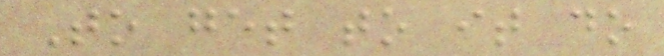To get to it do
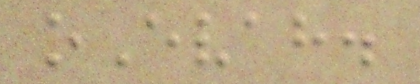oEvah.
